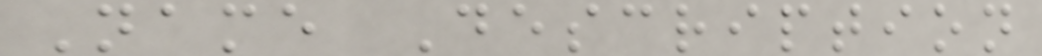Name Description
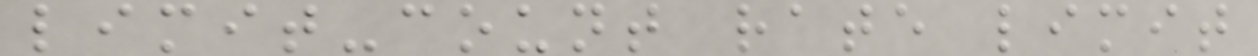limit-count rate limit
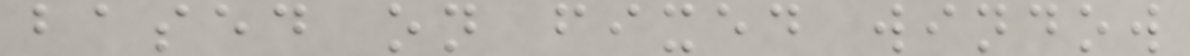based on fixed window
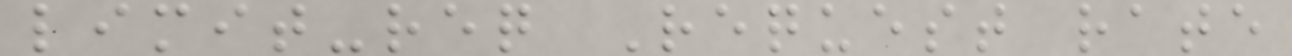limit-req Request rate
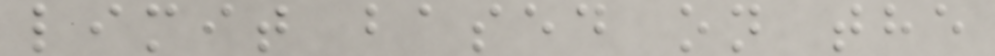limit based on the
